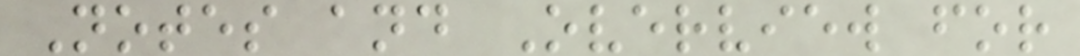Notes and Overview for
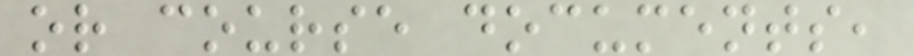or course documents,
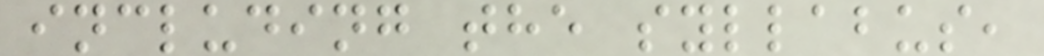including the syllabus,
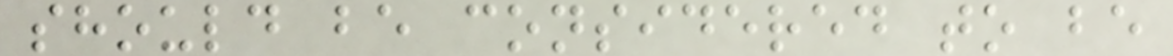should be considered to be
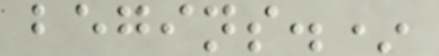begins.*
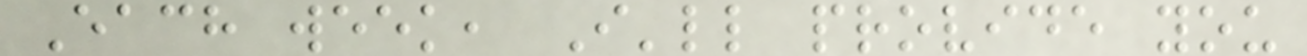Each week, I'll provide you
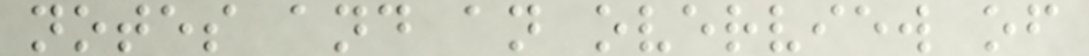notes and an overview of
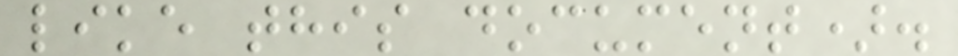like this document).
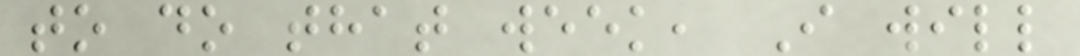to do that week, I will
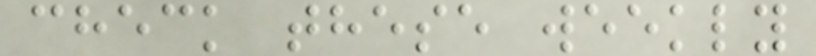check these weekly
